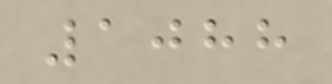1088
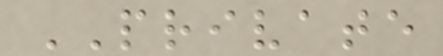PRIVATE
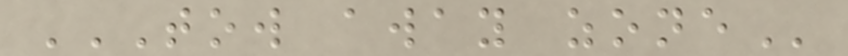TOW AWAY ZONE
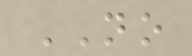NO
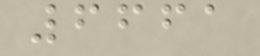6661
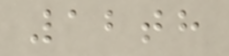12th
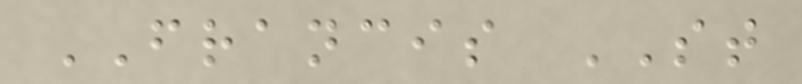FRANCIS ST
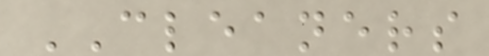CLEANERS
